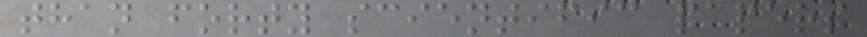than forty scientific papers
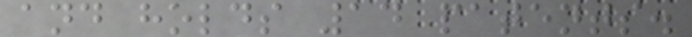and holds 14 patents.
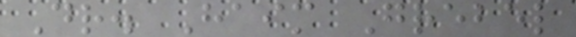Dr. Haim Grebel
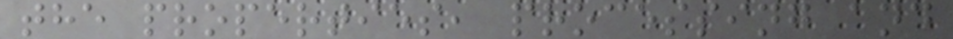the properties, processing and
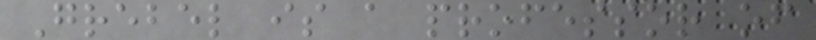Grebel is a professor of
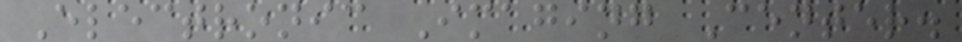Electronic Imaging Center.
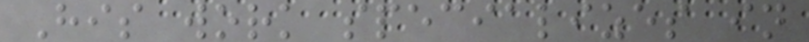His work specializes in
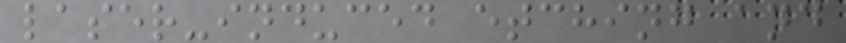laser-induced etching and
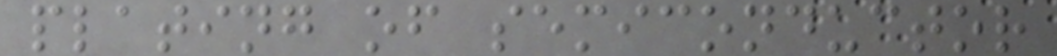plating of semiconductor
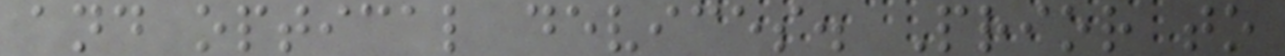and optical devices. Prior to
